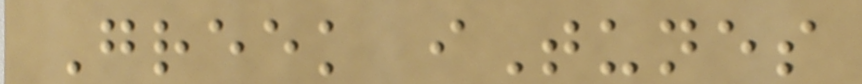Greek iTunes
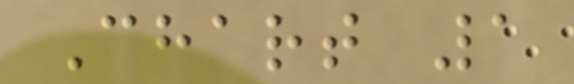Chart 1
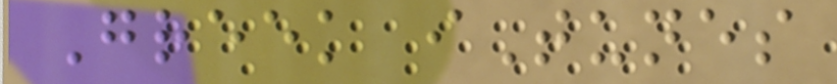Greek iTunes
